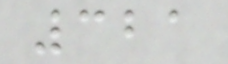321
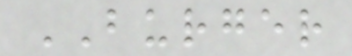BURGER
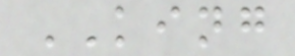KING
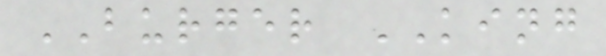BURGER KING
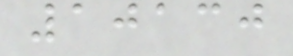10130
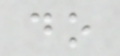do
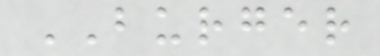BURGER
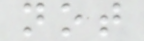not
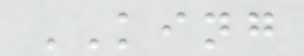KING
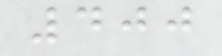400
